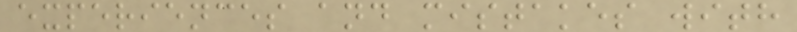experiences and mistakes with
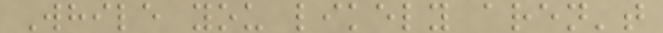While you likely aren't
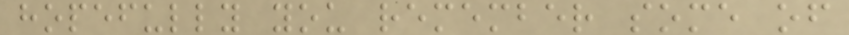hopefully you remember some of
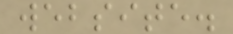website.
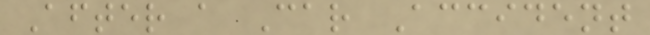After a Car Accident
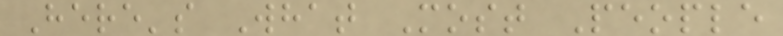Here's What Most People
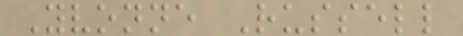Yvonne Russell
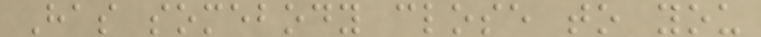Has somebody close to you
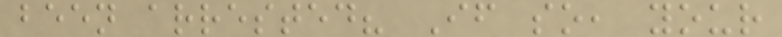been arrested? If so, your
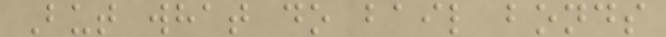But what do bail bonds
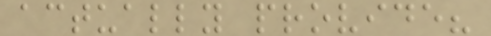actually provide?
